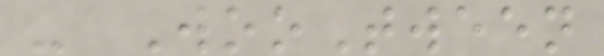- WooTween
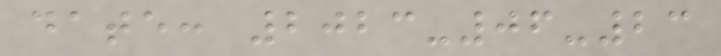date: 2023-06-23
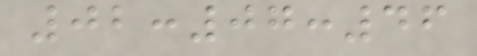02:07:46
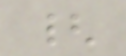{
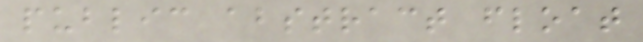public abstract float
